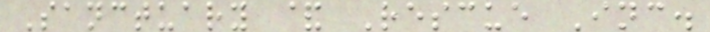Sanctuary & Rescue Inc.
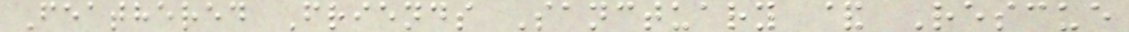Feathered Friends Sanctuary & Rescue
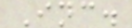Inc.
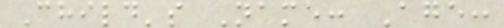Child's Name: Age:
